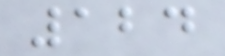124
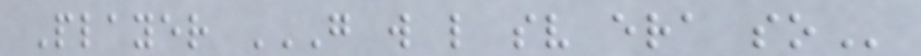Player G W L SV ERA SO
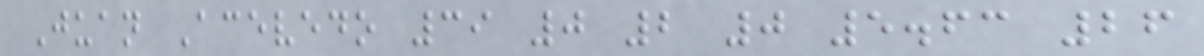Juan Acevedo 39 0 2 0 5.63 26
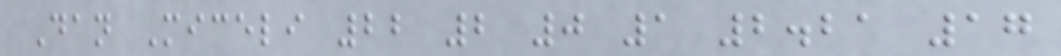Dan Miceli 22 2 0 1 2.21 17
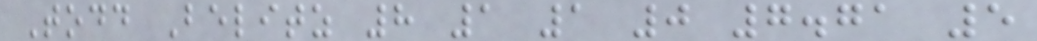Todd Belitz 8 1 1 0 7.71 5
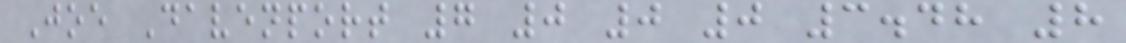Joe Davenport 7 0 0 0 3.48 8
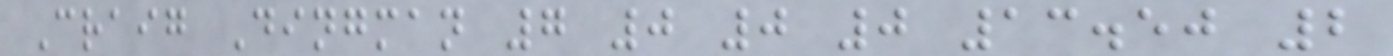Craig Dingman 7 0 0 0 13.50 2
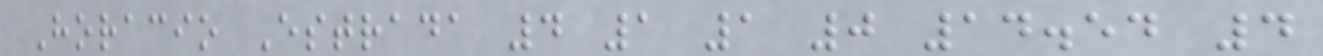Horacio Estrada 4 1 1 0 14.54 4
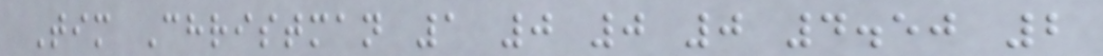Tim Christman 1 0 0 0 4.50 2
